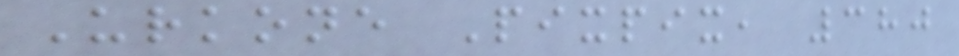Urkone Pixpix, 380
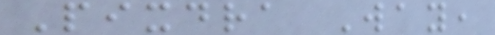Pixdra Way,
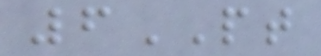6PT
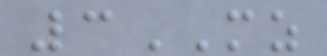3MZ
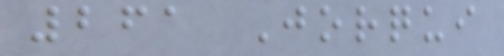261 Jorqui
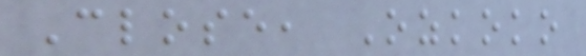Close, Ozkoko
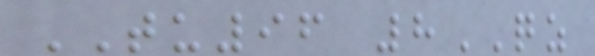TU96 8QZ
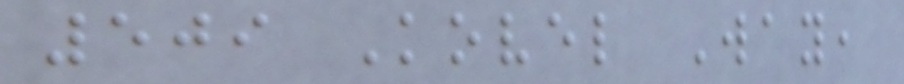509 Kovel Way,
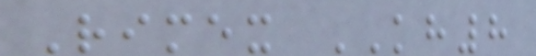Rimex KH8
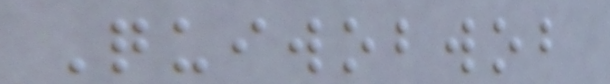Quiwobwob
